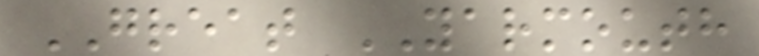GREAT YARMOUTH
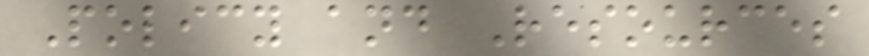Policy and Resources
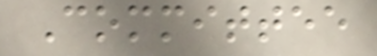Committee
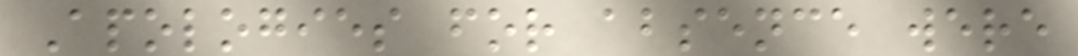Apologies for absence were
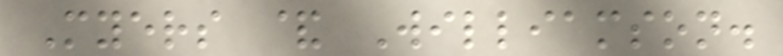Myers & Williamson.
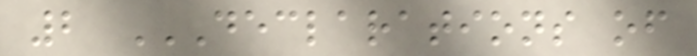2 DECLARATIONS OF
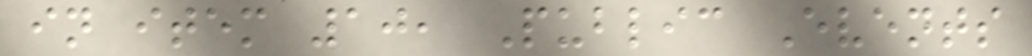in item 10, Public Events
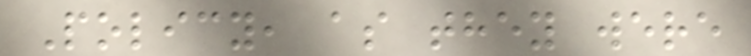Policy, as they were
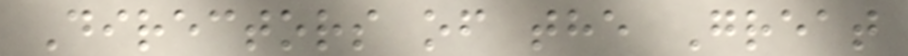Directors of the Great
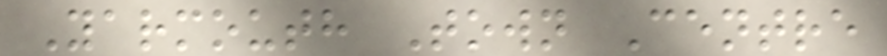Yarmouth Town Centre
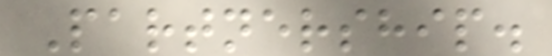Partnership.
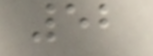52
